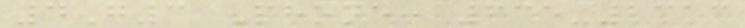4G3 Phone: 635-2313
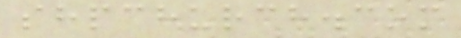shpchurch.com
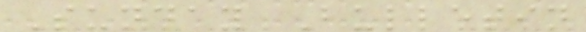Sunday Bulletin
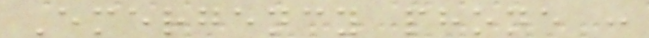Emergency phone :
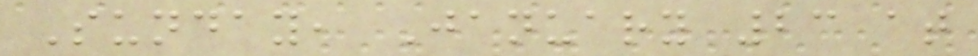Sunday, January 23 at
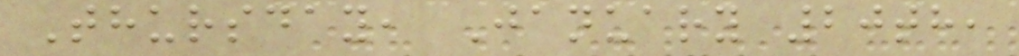Thursday, January 20th,
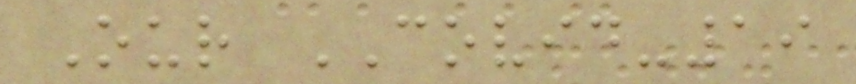Our COVID-19
